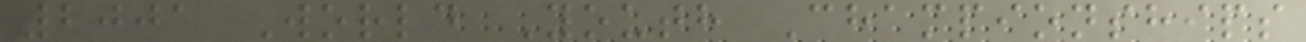2001 World Youth Championships
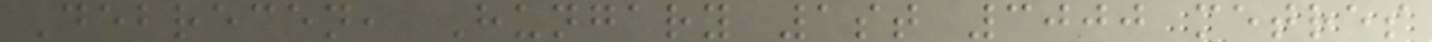Debrecen, Hungary 1st 3000 metres
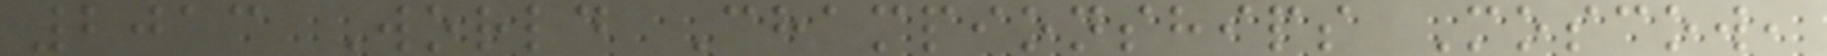2013 World Championships Moscow,
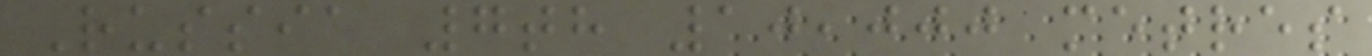Russia 7th 10,000 metres
